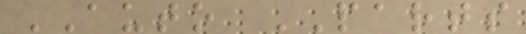AUTO PARTS
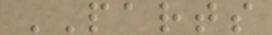PARTS
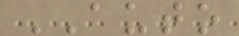AUTO
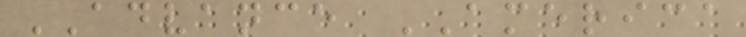ADVANCE AMERICA
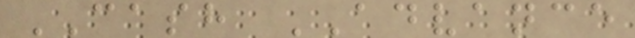CASH ADVANCE
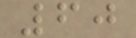60
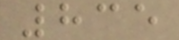835
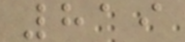819
